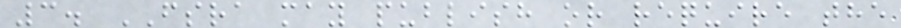3. FSRA may publish or require the
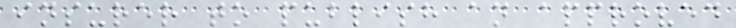insurer to publish an approved
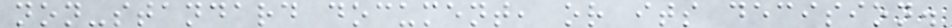non-standard document, or its decision.
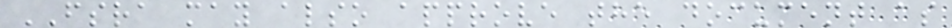FSRA may also approve the document as
